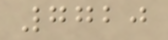7720
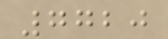7720
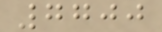7700
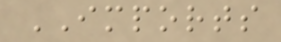IMPORTS
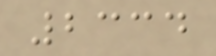2334
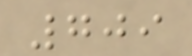709
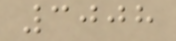3008
